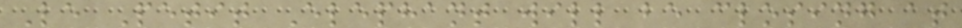Le Petit Elephant will be closing at
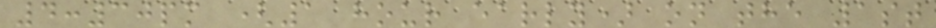4:30pm (1 hour early) on the 1st
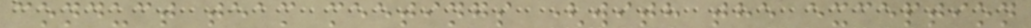conduct team meetings (with the exception
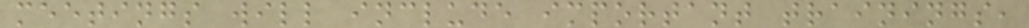meetings will include important trainings,
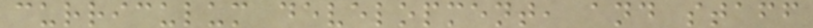curriculum development, and staff
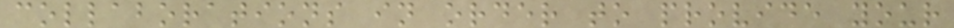collaborations in order to provide your
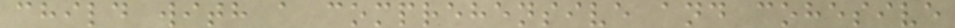child with a comprehensive and cohesive
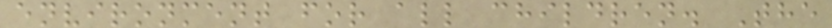environment for all children. The
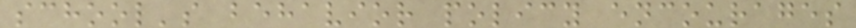school's behavior policy encourages
